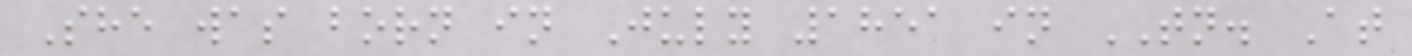She was born in July 1851 in TN. At
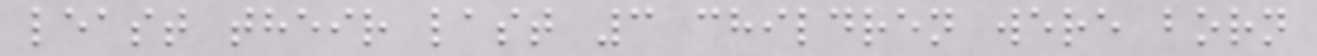least their last 3 children were born
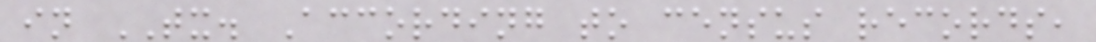in TX. According to census records,
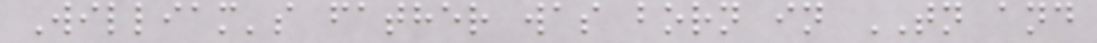William's father was born in TN and
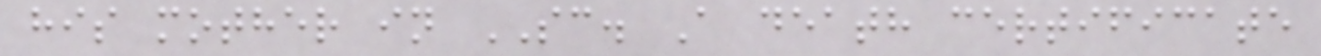his mother in SC. A death certificate
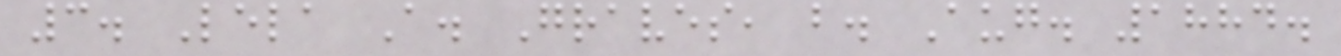3. Lela A. Graves, b. Aug. 1884.
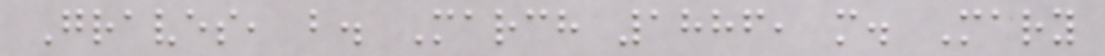Graves, b. March 1886, m. Mary
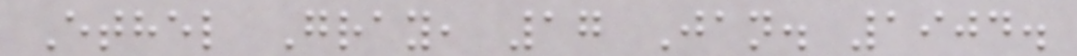Ethel Gray, 17 Jan. 1904.
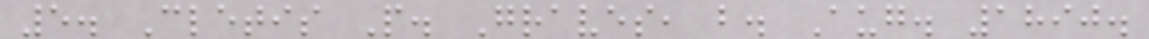5. Cletis P. Graves, b. Aug. 1890.
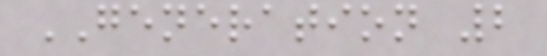GENERATION 2
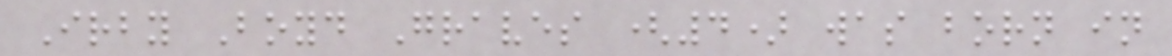Irby Boyd Graves (4) was born in
